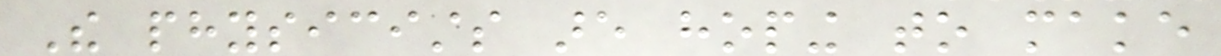The physicists are hoping to make
